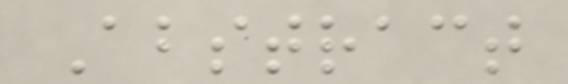Abstract
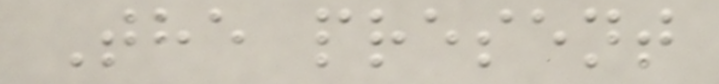The present
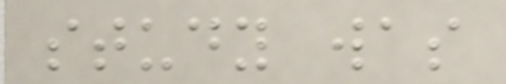study was
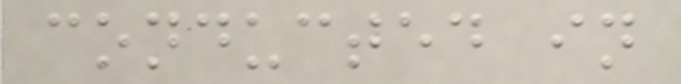conducted in
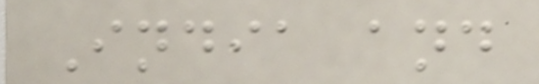India and
